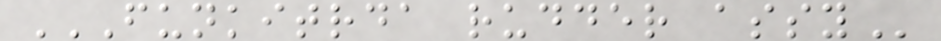FUNKITRDA RUDDER ASSY
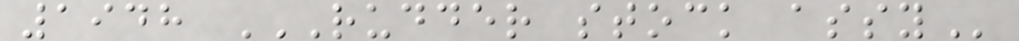1948 RUDDER STOCK ASSY
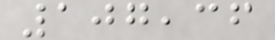107,36
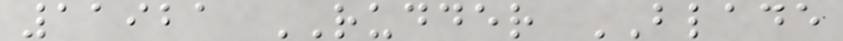11921 RUDDER BLADE
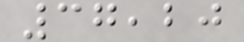37,20
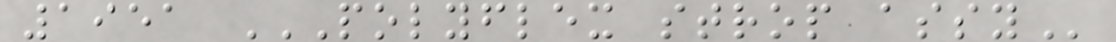1951 POLYFLEX STROP ASSY
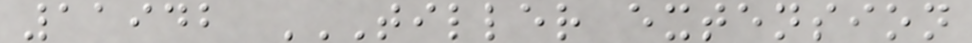11942 TILLER EXTENSION
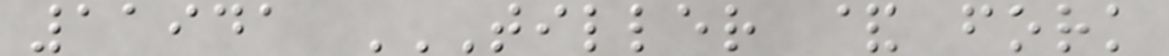11941 TILLER & FORK
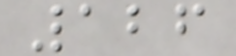126
